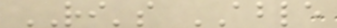RI's ABLE
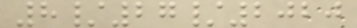8/27/2020
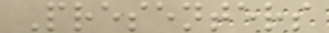Presenters
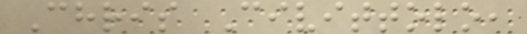Chris Civittolo,
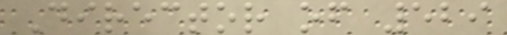Director of 529
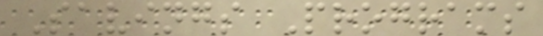Savings Programs
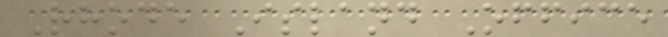Rhode Island Office
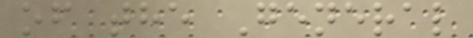of the General
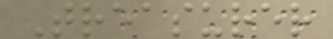Treasurer
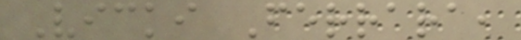Vicki Ferrara,
